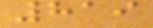819
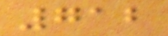712
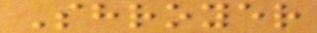Shroyer
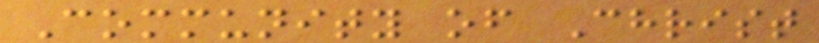Community of Christ
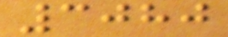3080
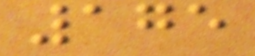175
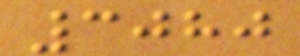3080
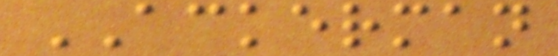ACKERMAN
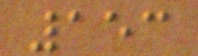153
